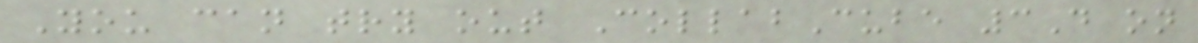You can try out CollabCube 3D on
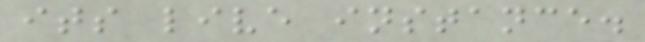its live instance.
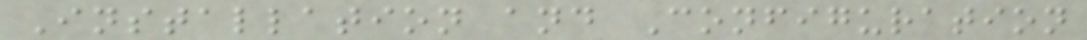Installation and Configuration
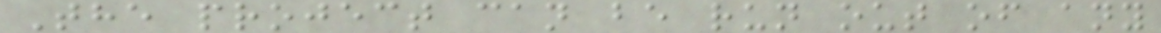The project can be run out of any
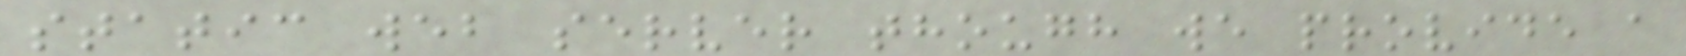static web server though we provide a
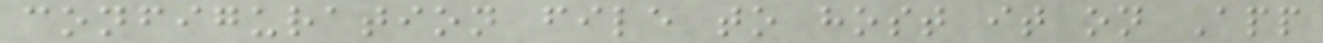configuration file to host it on App
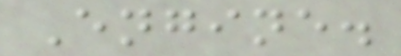Engine.
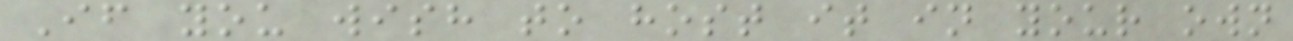If you wish to host it in your own
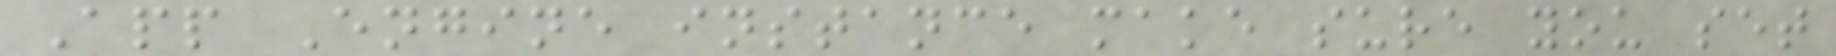App Engine instance make sure you set
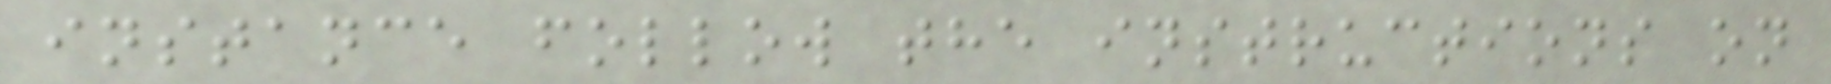instance follow the instructions on
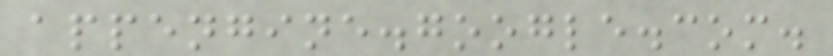appengine.google.com.
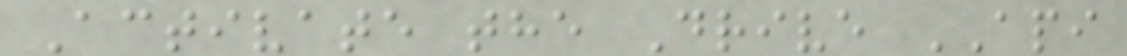Activate the Drive API
